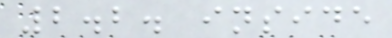2.2. inside
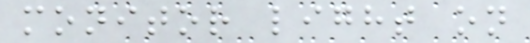monitor light on
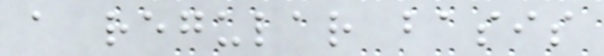a regular basis
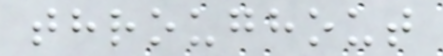throughout
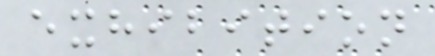exhibition
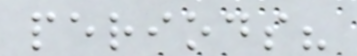periods?
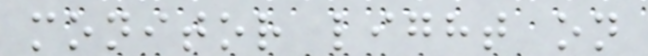monitor light on
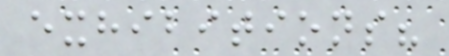exhibitions?
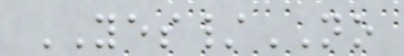YES/NO
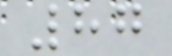87
